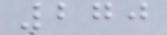270
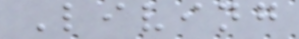Living
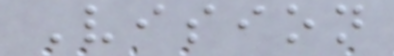Vision
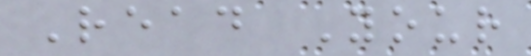Read Your
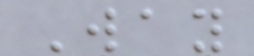Way
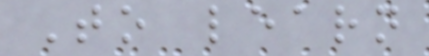To learn
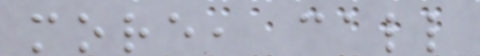more, call
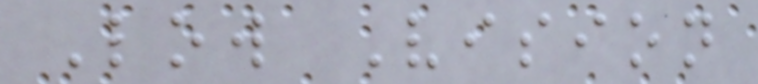Low Vision
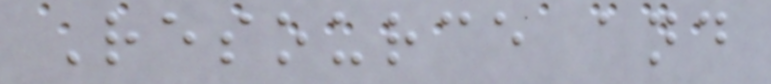Resource and
